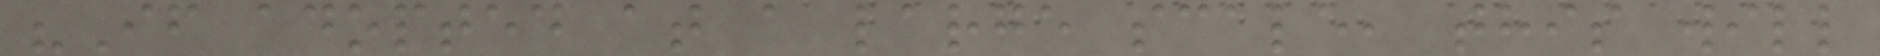"If adopted at a large scale, this will
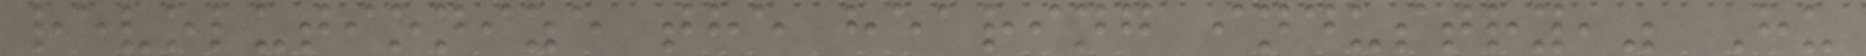revolutionize the hearing industry," Hu
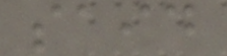said
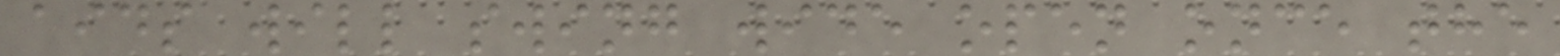aids will swing wide open once the
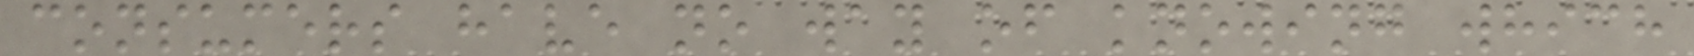consumers have no way of knowing which
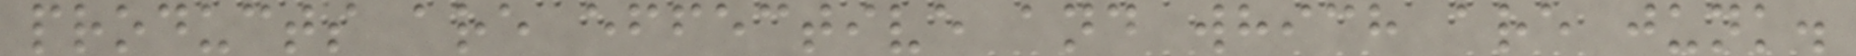products are effective and which are junk.
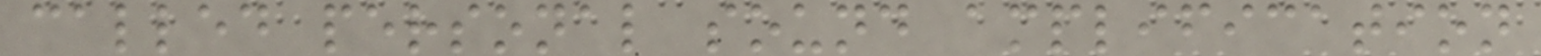called personal sound amplification
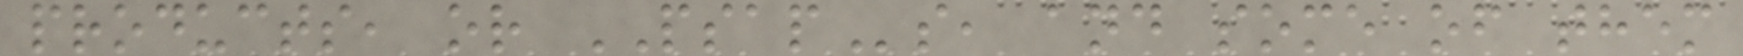products, or PSAPs, and some of them
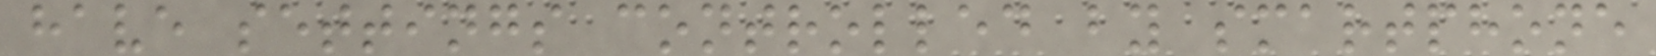have settings controlled by smartphone
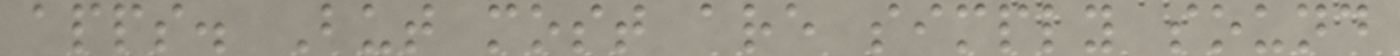apps. But most are simply sound
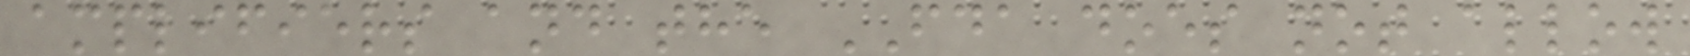amplifiers and the FDA does not allow
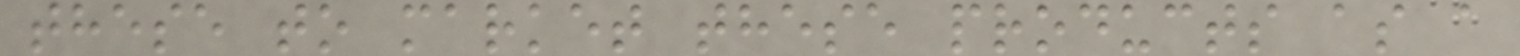these to market these products as a
